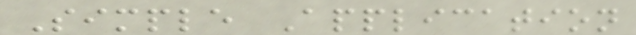Simple Application
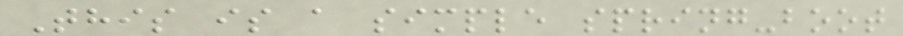This is a simple spring-boot
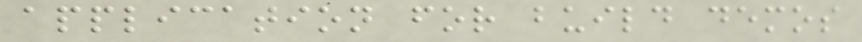application for build demos
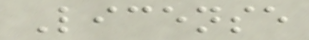License
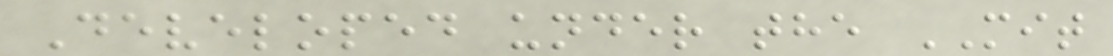Developed under the MIT
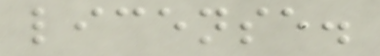license.
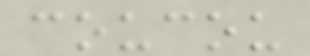coucou
